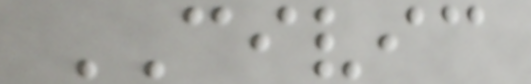CIVIC
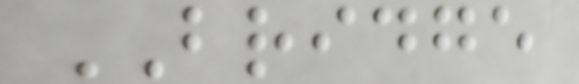BRIDGE
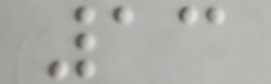13
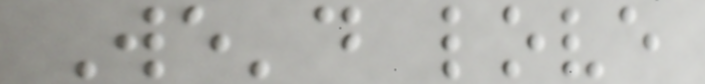We'd love
